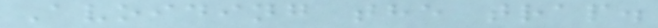Avoiding the trap.
